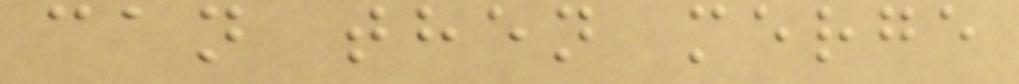can then merge
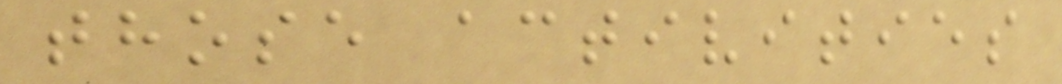those activities
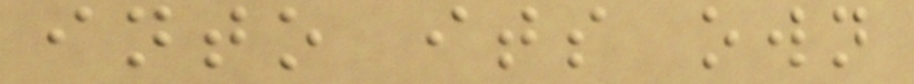into its own
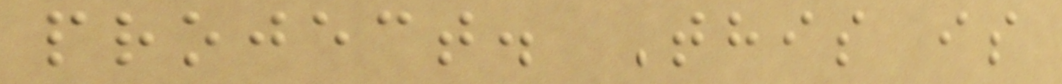project. This is
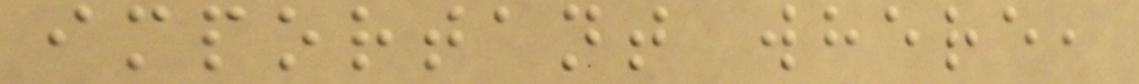important where,
